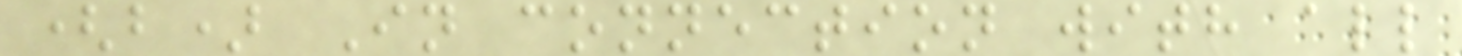(b) In connection with all
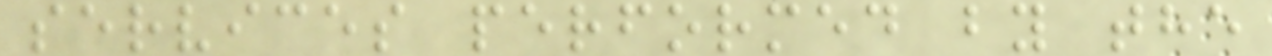services performed by the
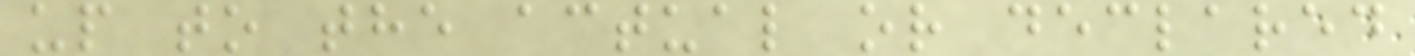up to the actual or declared
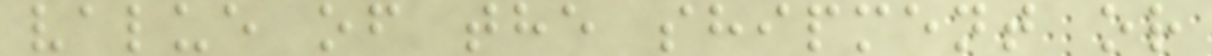value of the shipment or
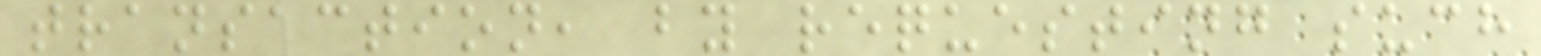transaction, by requesting such
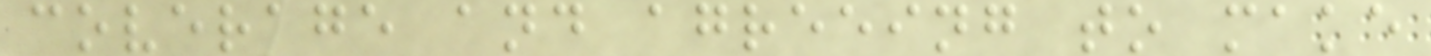coverage and agreeing to make
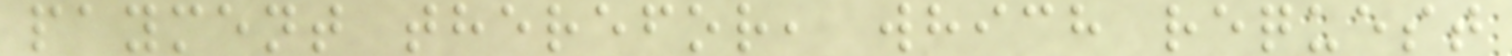payment therefor, which request
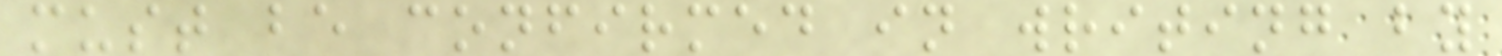must be confirmed in writing by
